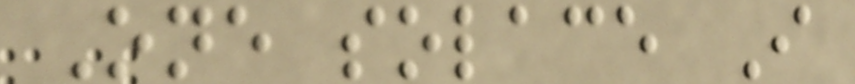One solace I
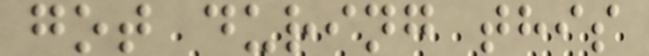got during this
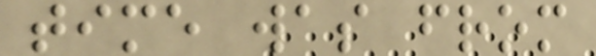time was from
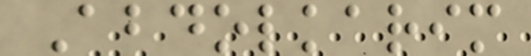Abdolkarim
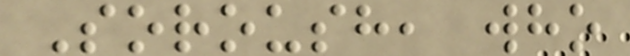Soroush, who
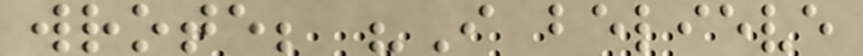wrote; "I believe
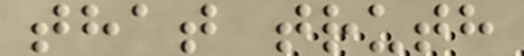that truth
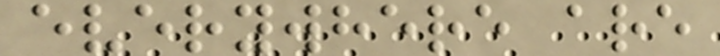everywhere are
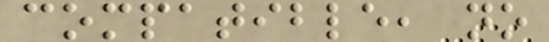compatible, no
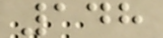148
